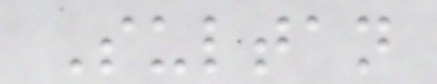Sultan
